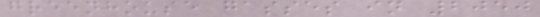greenhouse gasses in 2050
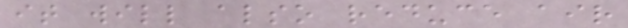it will also reduce air
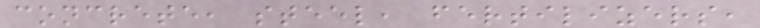concrete, steel, fertilizers,
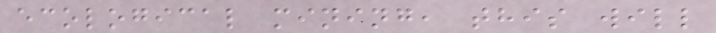ecological mining, this will
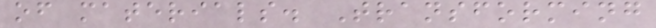of materials. Transforming
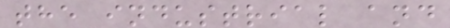the industrial and
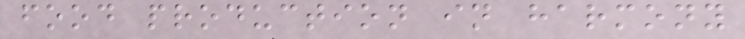food production in harmony
